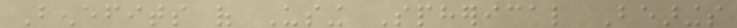Benefits of Using Spherical Bearings
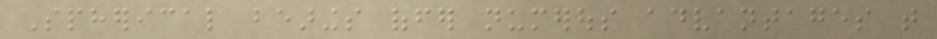Spherical bearings offer numerous advantages that
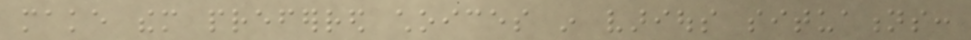make them preferred choices in various situations:
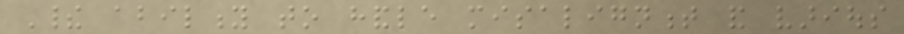Their ability to handle misalignment and various
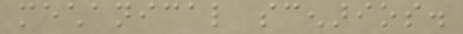mechanical scenarios.
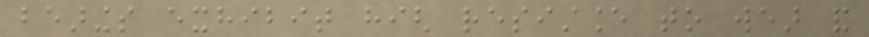bearings exhibit high resistance to wear and
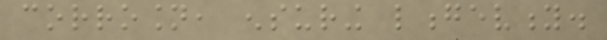corrosion, ensuring longevity.
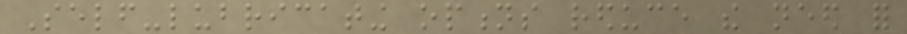Self-lubricating options reduce the need for
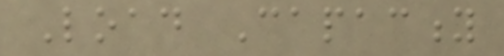Load Capacity
